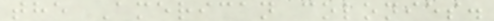the American colonies.
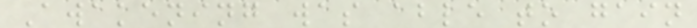Awakening was able to gain
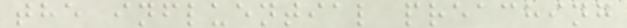the influential preaching
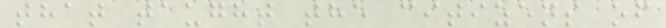that taught the citizens of
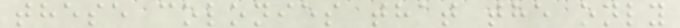these colonies that the only
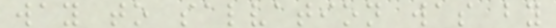way to salvation was by
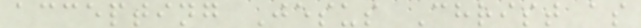accepting Jesus Christ as
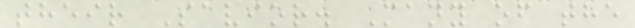their Savior. Many of the
